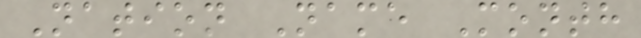Nation Name Month
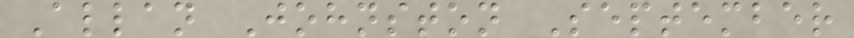Allan Johnston September
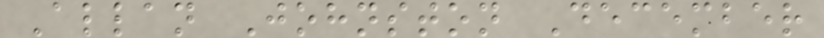Allan Johnston December
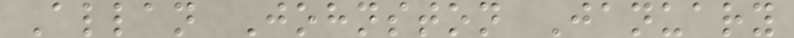Allan Johnston January
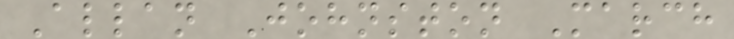Allan Johnston March
